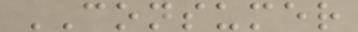CONSUMER
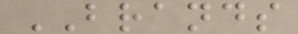BRANDS
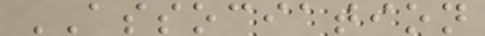ASSOCIATION
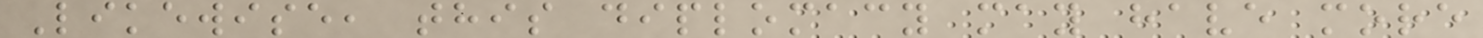Likewise, this diplomacy may have more
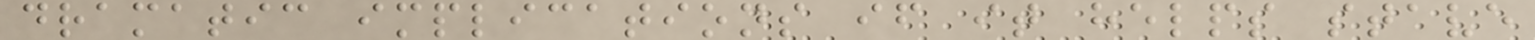dramatic implications if it helps stave
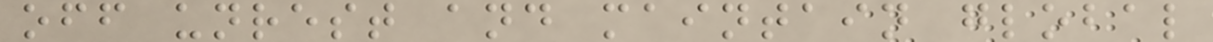off unrest and maintain global
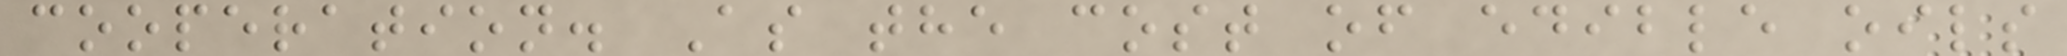cooperation. As the cost of edible oils
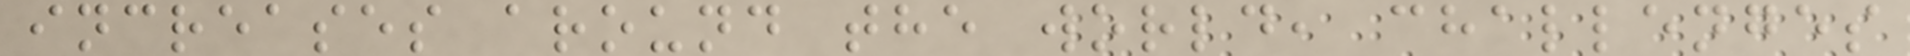increases around the world, challenges
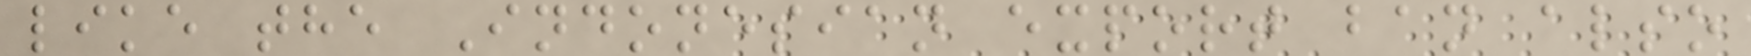like the Indonesian export ban also
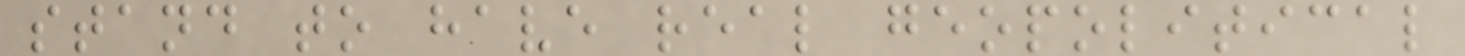stand to have real geopolitical
